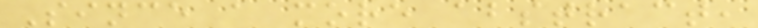Since a more abstract,
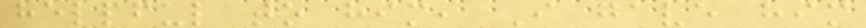helpful to him, I gave him
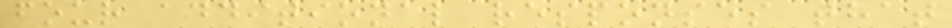four additional responses that
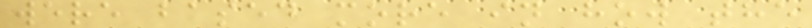were based more in how the
